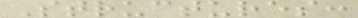Structures:
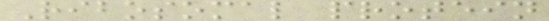Ribosomal protein
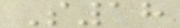S18
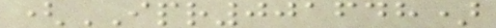(IPR001648)
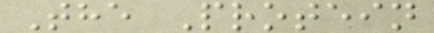The Protein
